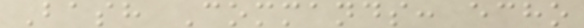Bash Commands: echo
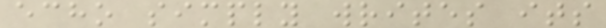echo simply writes its
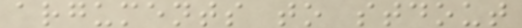arguments to stdout
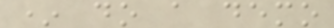* do a demo
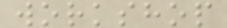workshop
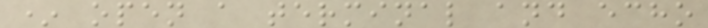* open a terminal and echo
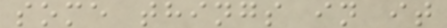some things in it
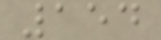154
